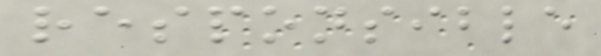responsible
